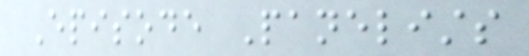Episode Panelists
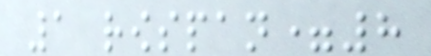1 rowspan=8
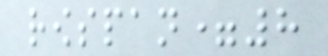rowspan=8
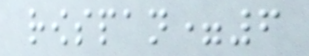rowspan=6
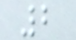2
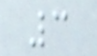3
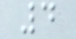4
